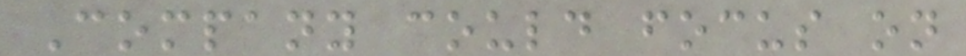Company could focus on
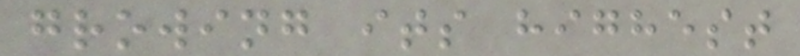growing its highest
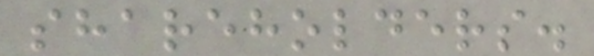shareholders.
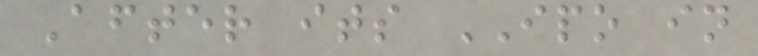After its IPO in
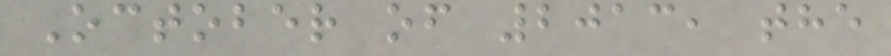October of 2013, the
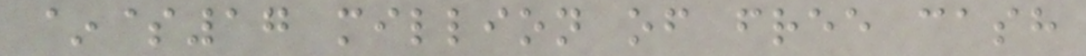~$17 million of free cash
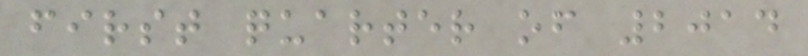first quarter of 2014
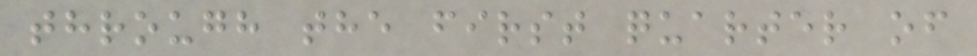through the first quarter of
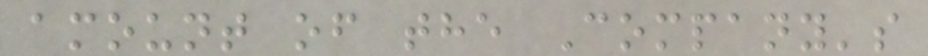amount of the Company's
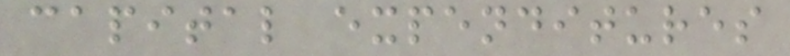capital expenditures
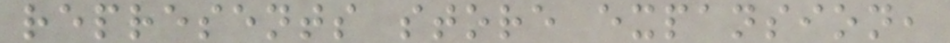represents store expansion,
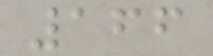166
